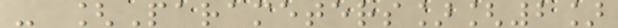- [Parameters][2]
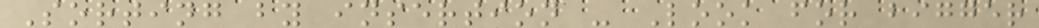Sorting by insertion - Look for bigger
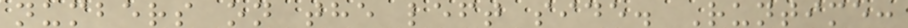numbers on the left side. Runtime:
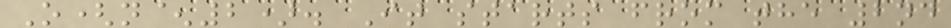O(n^2). It starts from the 2nd
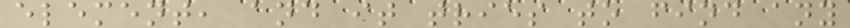element, and it tries to find any
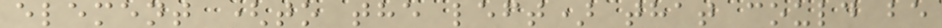element (to the left) that could be
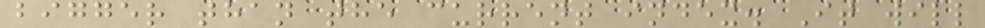bigger than the current index. It will
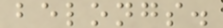belongs.
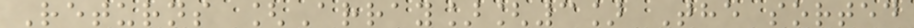Returns [Array][3] The sorted
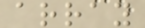array
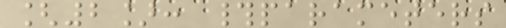[2]: #parameters
